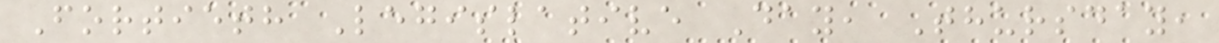Fortieth Legislative Day, Thursday,
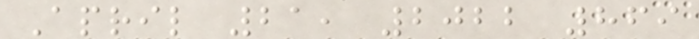April 21, 2022 869
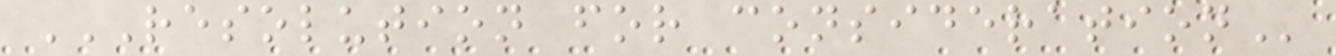RESOLUTION FOR CONSIDERATION
